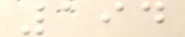194
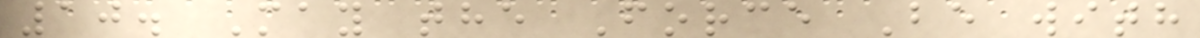10. May the Force Be with
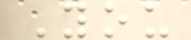You
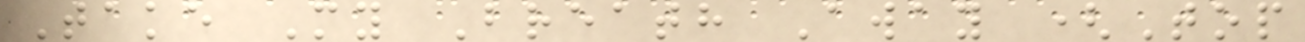Take My Breath Away (Top
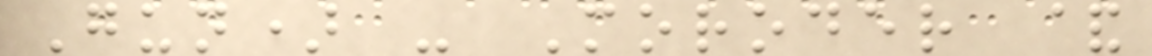Gun) - Moroder &
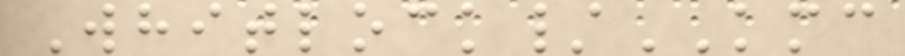Whitlock/KMC
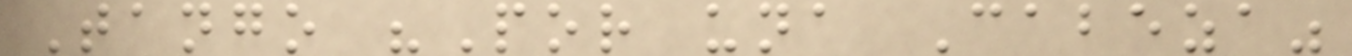Tango "Por una Cabeza"
